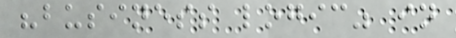"business logic" in
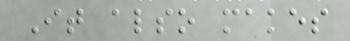It also makes
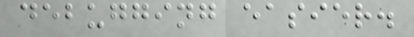debugging easier.
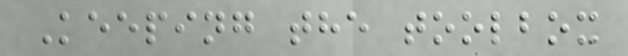Keeping the toolbox
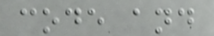code and
